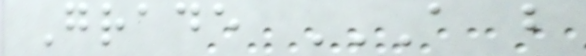Grade A B
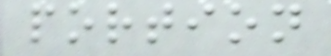portion
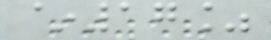~17%
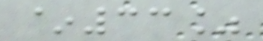~33%
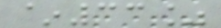~33%
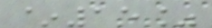~15%
